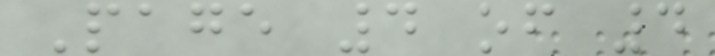Page 4 of 4
